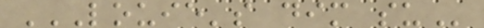LOUIE'S DIM SU
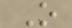O
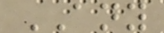ANY
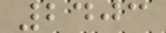2403
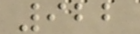922
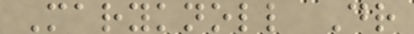Maryknoll Dr
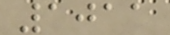1011
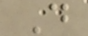D
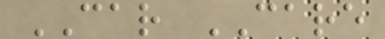CAR CARE
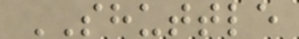SHUTTLE
